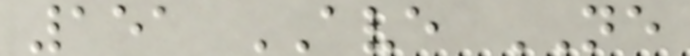151 AVE NE
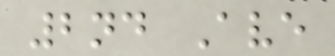2nd Ave
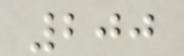200
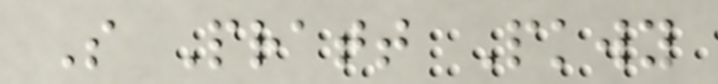S Pratt Pkwy
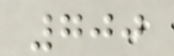700
